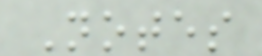Notes
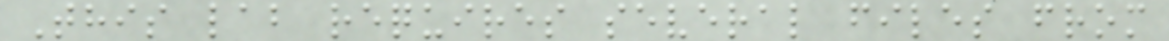This lab requires several files from
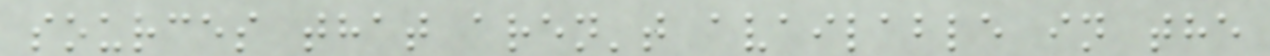sources that aren't available in the
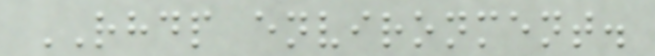RHDP environment.
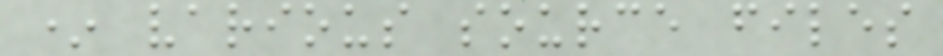* various source files
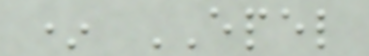* EPEL
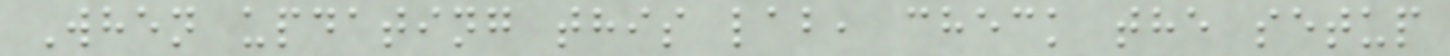When updating this lab, check the setup
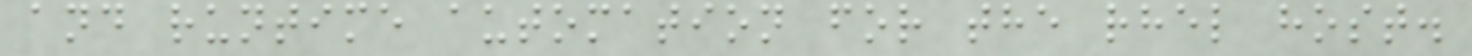and runtime automation for the rhel host.
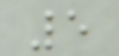5
